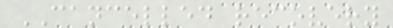CANCELLED recovery
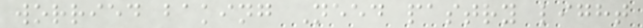worried baking Need pastry light
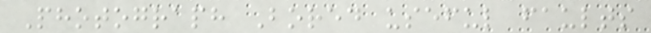Photograph Bored useful faults
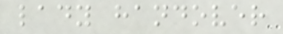lady handover
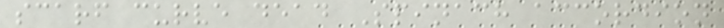scarf curve dead Spinach accordion
